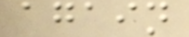again
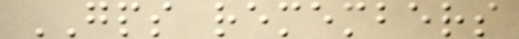GPS remembers
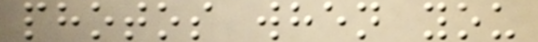photos when you
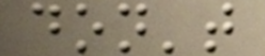don't
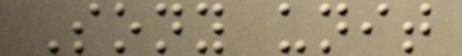Sony unit
